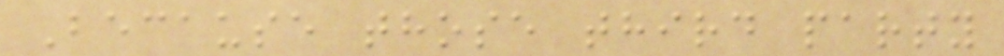Because those third party
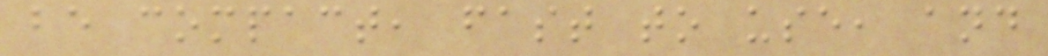be compact, fast to use, and
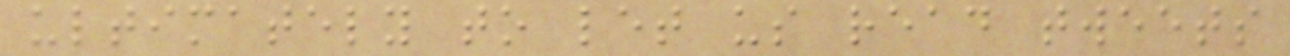ultimately to let us read tweets
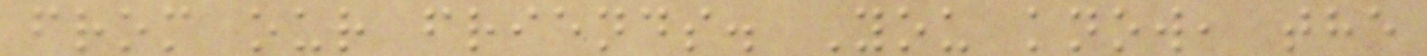from our friends. You know, the
